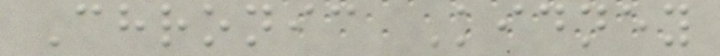Chronic Kidney
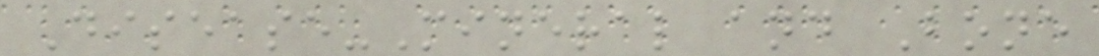Disease-Mineral and Bone
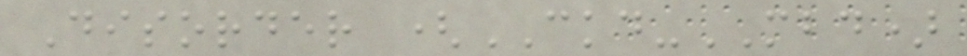Disorder (CKD-MBD)
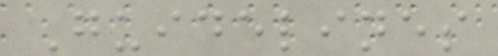Guidelines
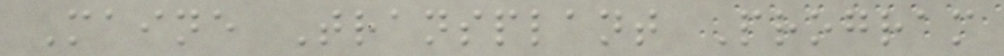Maine Transplant Program
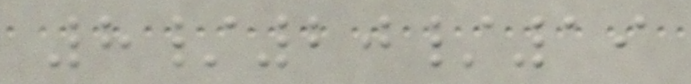8/20/19
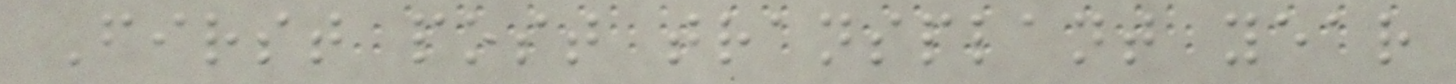First post transplant year
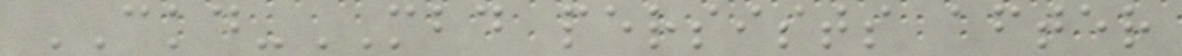CKD-MBD persists after
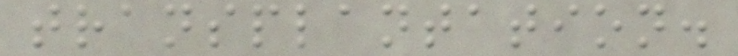transplantation.
